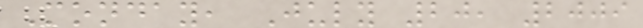Monday, July 20, 2009
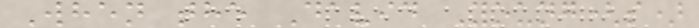When the David Young(s)
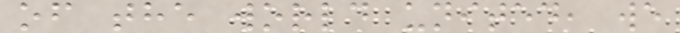of the world united, we
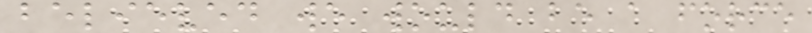believed we would be a force
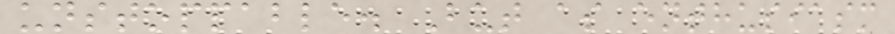unstoppable. But as enthusiasm
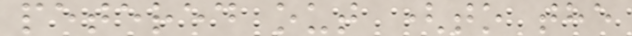petered out (to the
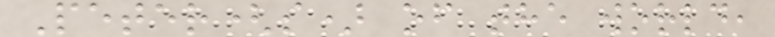Peter(s) of the world,
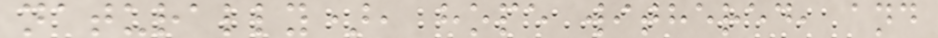naturally), hope withered, and
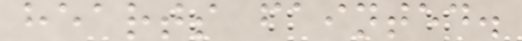hearts fainted.
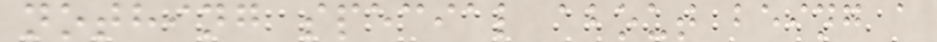nothing special about being a
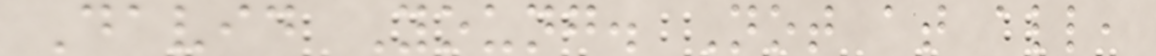David Young. Not at all,
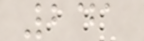241
